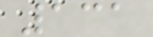131
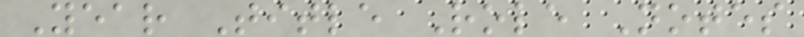Year Title Role Notes
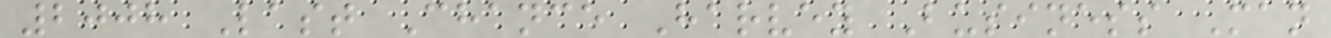2008 Last Chance Harvey Business Man
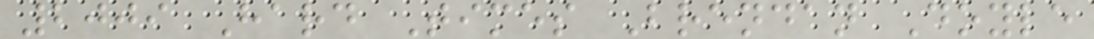2009 Hard Times Brendan Doyle
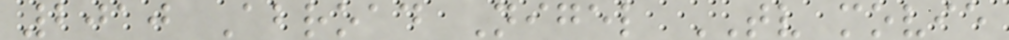2010 Abroad Nigel TV movie
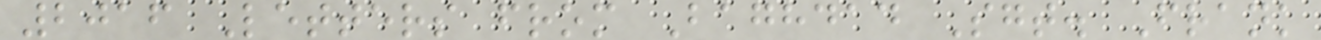2016 Letters from Baghdad Sgt. Frank
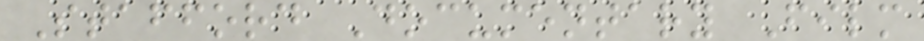Stafford Documentary Film
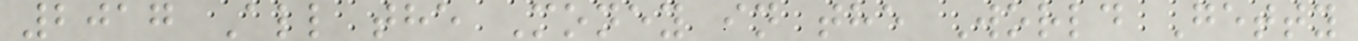2017 All the Money in the World Getty
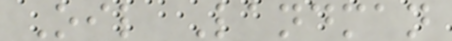Oil Landman
